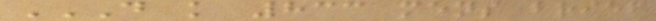D K 833 MENS BRIEF
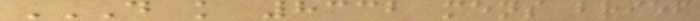D K 8332 MENS BRIEF
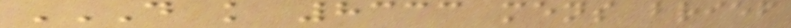D K 8333 MENS BRIEF
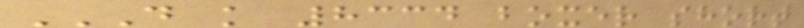D K 8334 BOXER SHORT
